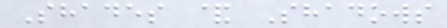Shades & Shadows
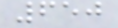650
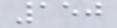150
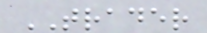TRADER
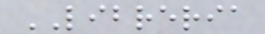LIBRERIA
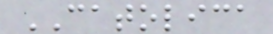CATOLICA
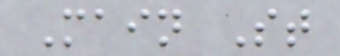Main St
